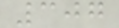307
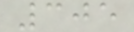305
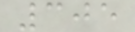305
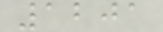1201
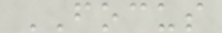FOCUS
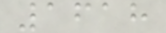1618
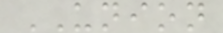UNION
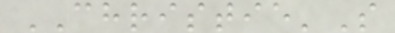CHRISTIE'S
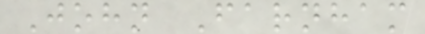John Farnham
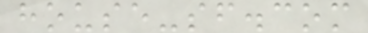house-sf.com
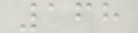168
